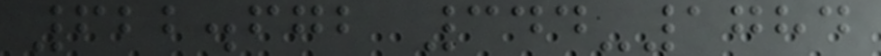622.672 344-1784
